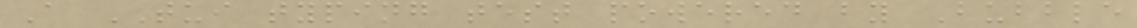A TUI typing test powered by Bubble
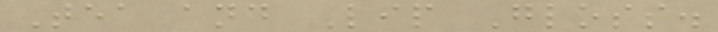Tea and Lip Gloss.
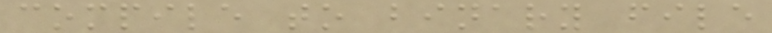compile to binary file
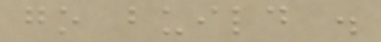go build .
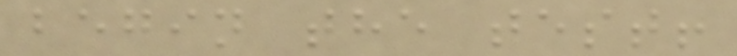begin the test!
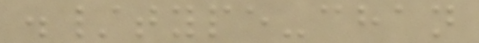./type-chan
